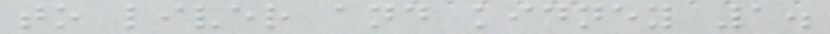to liver and kidney 1.
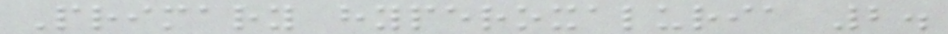Primary hyperoxaluria 2.
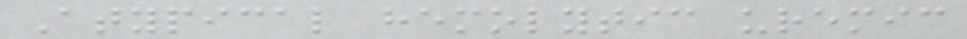Atypical hemolytic uremic
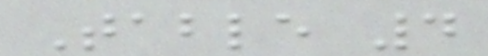Table 4
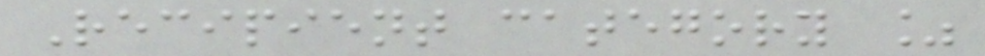Recipient category %
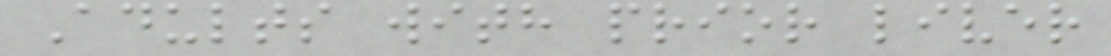Adults with prior liver
